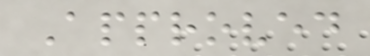Approved
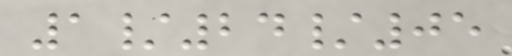1/24/05
